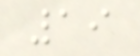19
